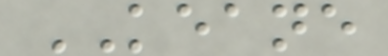KEANE
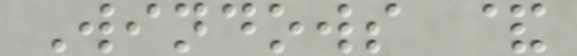Windows &
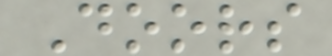Doors
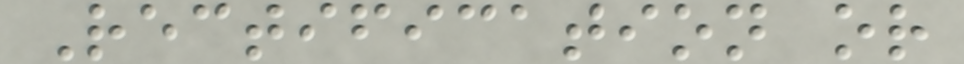Rectification or
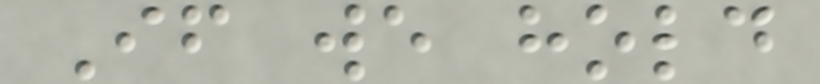If we hold
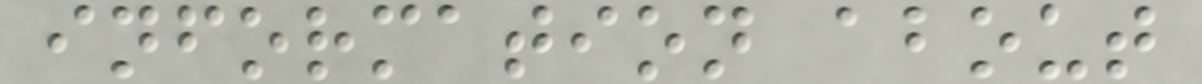information about
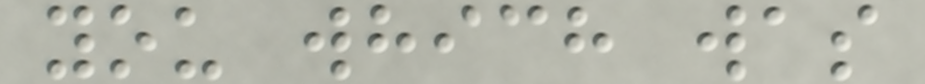you which was
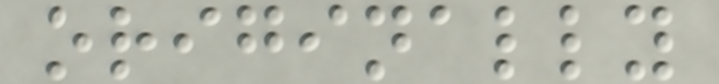originally
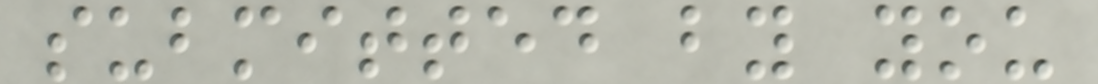submitted by you
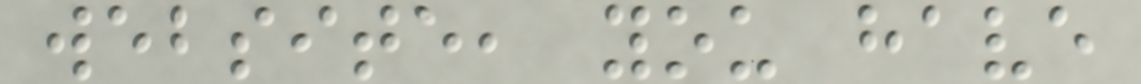website, you have
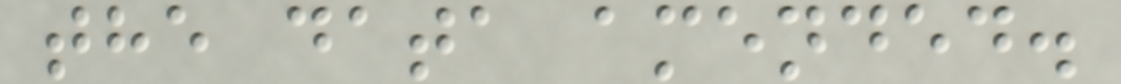the data amended.
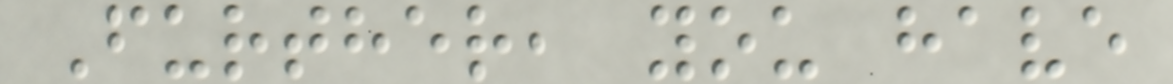Further, you have
